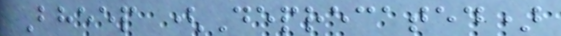Bheep (Deprecated)
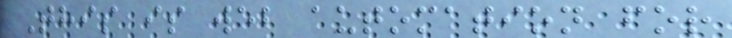This is web automation for
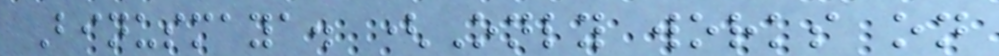Binusmaya. (Only works on
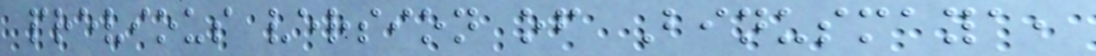previous version of Binusmaya,
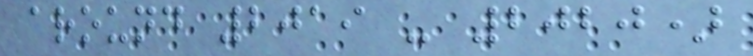around 2019 - 2020)
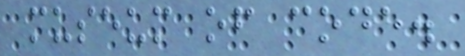museum of code.
